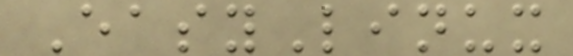EasyLinux
